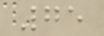75
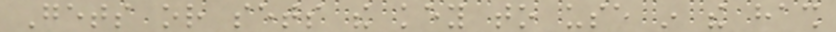Gets or sets the key to use in the hash
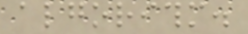algorithm.
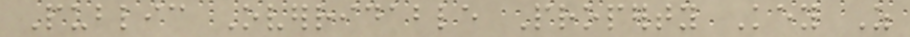Public Overridable Property Key As
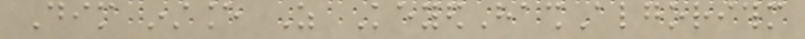Dim instance As KeyedHashAlgorithm
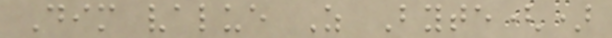Dim value As Byte()
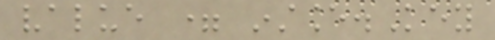value = instance.Key
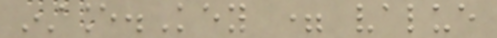instance.Key = value
